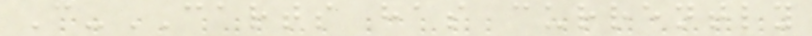C-CARTS has currently
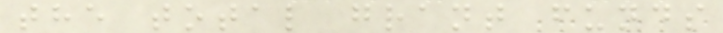the total grant funds
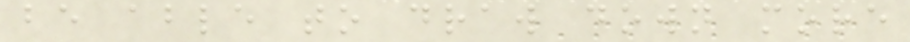be able to draw down more
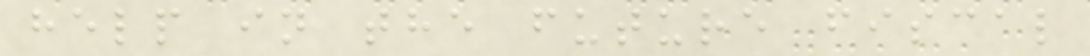help in the future fiscal
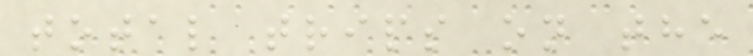total trips on the
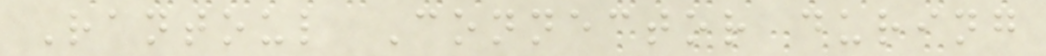Rantoul Connector during
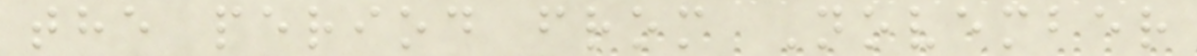the period from November
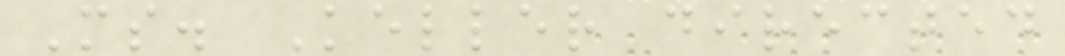Ms. Keller directed
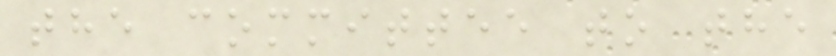the committee to the
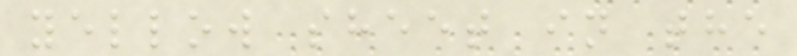yellow sheet in the
